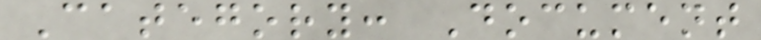Category: Document
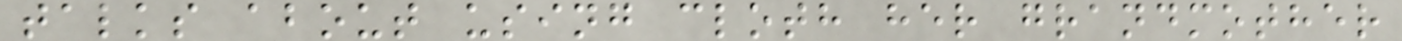talks about using cloth her grandmother
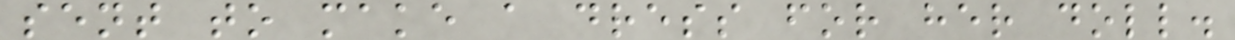sent to make a dress for her doll.
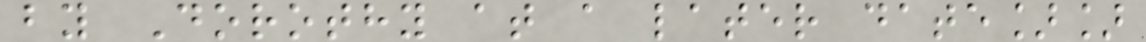by Dorothy at a later date]]
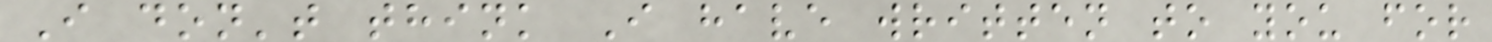I don't think I have written to you for
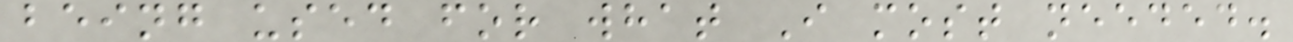being used for what I most needed.
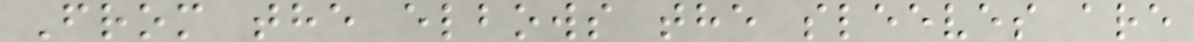From the elbows the sleeves are
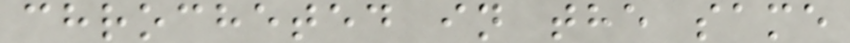chrocheted in the same
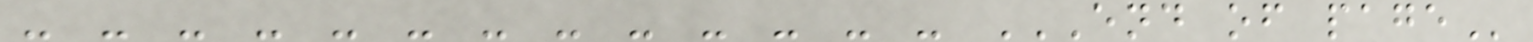- - - - - - - - - - - - - END OF PAGE
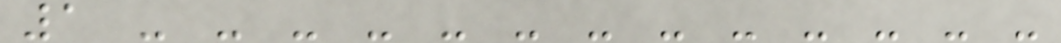1 - - - - - - - - - - - - -
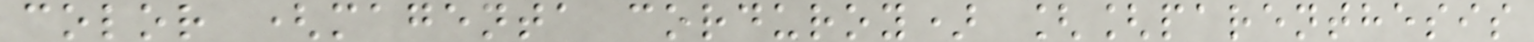color (magenta corduroy) [[parenthesis
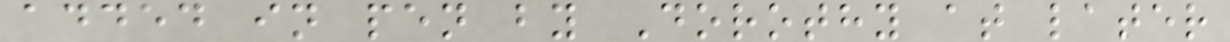added in pen by Dorothy at later
